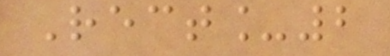Rect_2
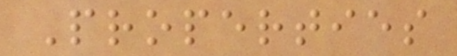Properties
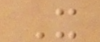X
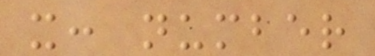x: number
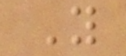Y
